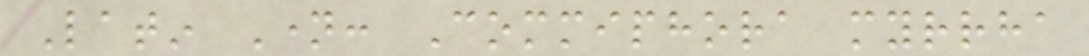Latin Name: Commiphora myrrha
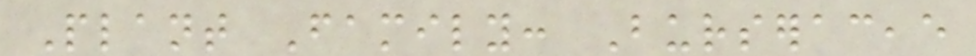Plant Family: Burseraceae
